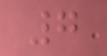7
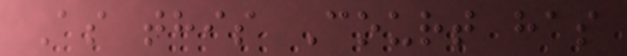As this Court has
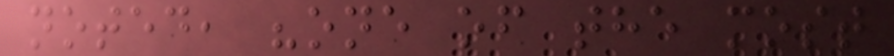noted, "one of the most
